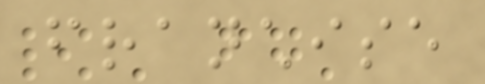franchise
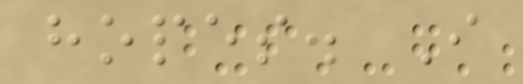hopes. I
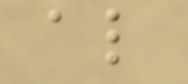also
